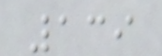139
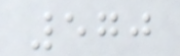570
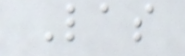Las
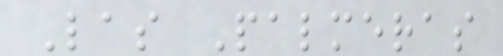Las Palmeras
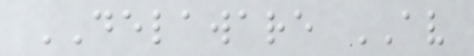DELAWARE AV
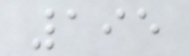195
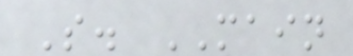S. MAIN
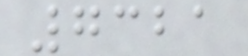7321
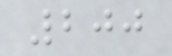200
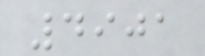4901
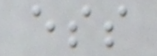ess
